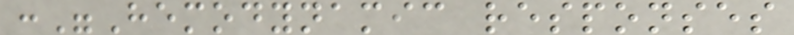:"Hemodynamic responses
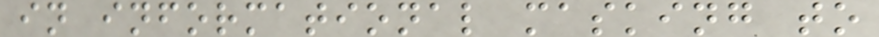in informational masking to
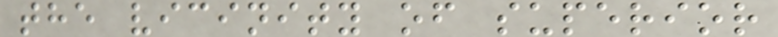the vicinity of superior
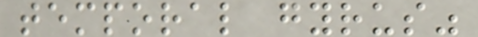temporal gyrus"
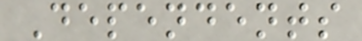Dependents
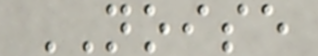NOISE
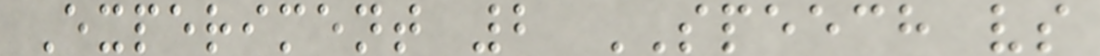Experiment 2 SPEECH vs
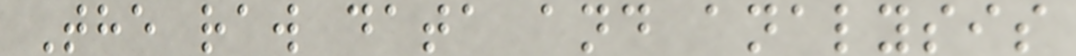The raw data and analysis
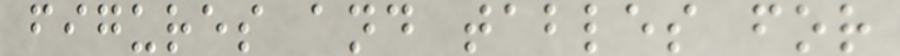figures and tables for
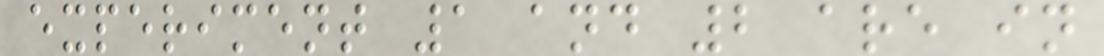experiment 1 and 2 are in
